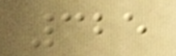325
